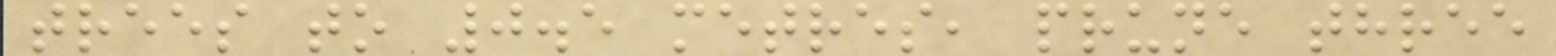trees to 0.5 metres, prune three
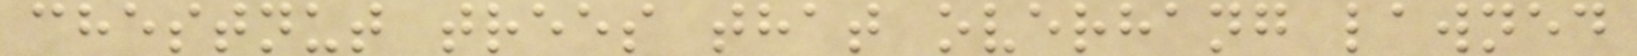chestnut trees that overhang lawned
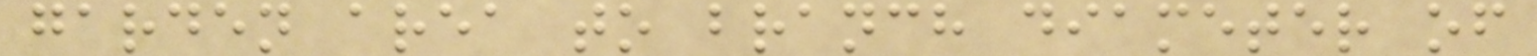garden area to branch diameter of
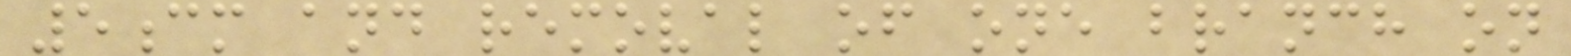5cm and removal of one branch on
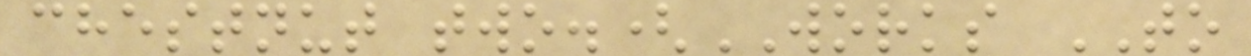chestnut two.(WORKS TO
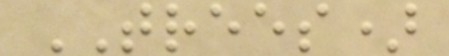TREES)
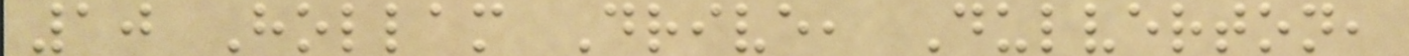10 Hollam Drive, Dulverton,
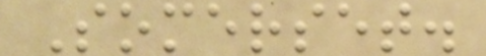Somerset.
